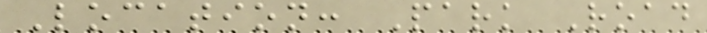Location: Park Road
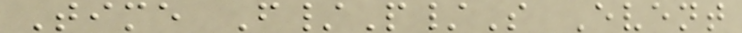Time F/P/S Event
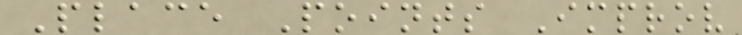Place Points Improv
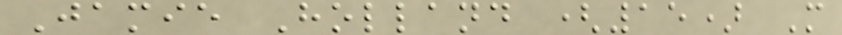Jamie Holland (15) M
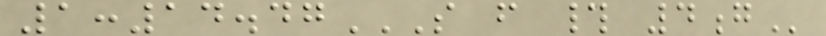1:14.47S F # 4G
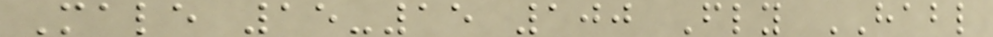Male 15-15 100 Fly HABL
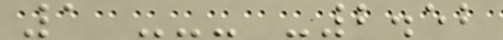1 --- -2.52
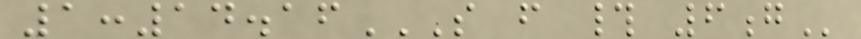1:14.16S F # 6G
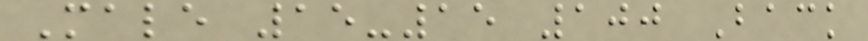Male 15-15 100 Back
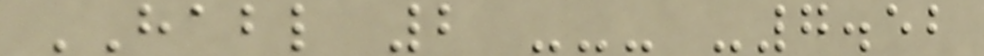HABL 2 --- -7.52
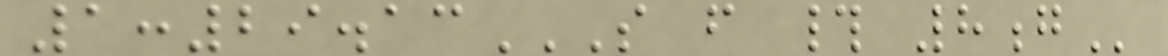1:29.13S F # 8G
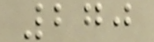270
